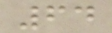64
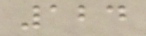124
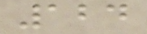124
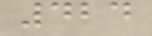424
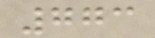773
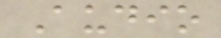Audio
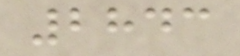2843
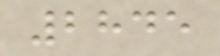2845
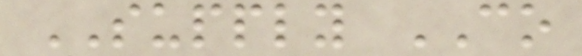SUPPLY CO
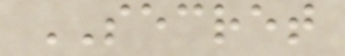SECRET
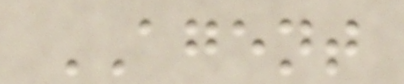AGENT
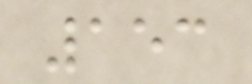153
